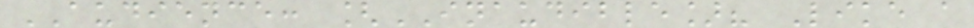AUDIENCE: [INAUDIBLE]? Like a
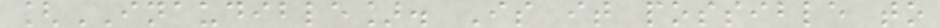[INAUDIBLE]. Is it possible to
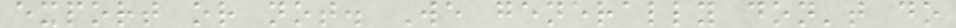export or not. We generally don't do
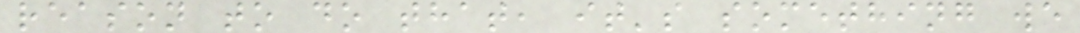reason to do that, it's something we
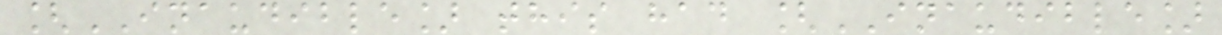[INAUDIBLE] this had [INAUDIBLE]
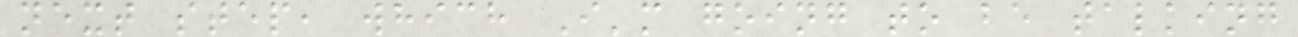next step, which I'm going to be talking
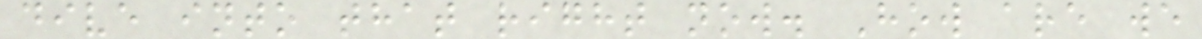dive into that right now. How are we
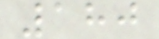180
